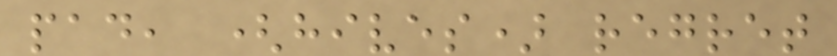pad, (hives) regret
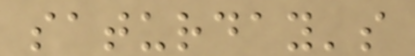saturday's
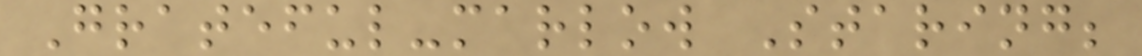Grateful-marlow Staring;
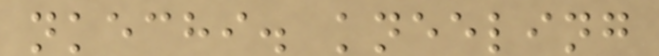nkechi. kneeling
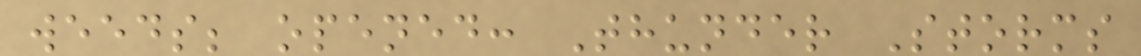weeds; opened: Thunder Storms
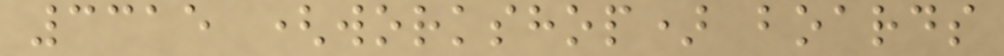3315 (workshop) boards
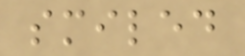smiled
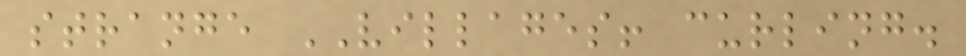strange VILLAGES! curling.
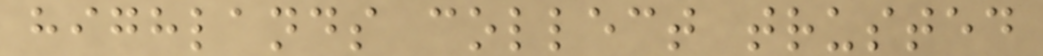highlands collect trusted
